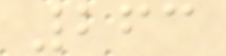263
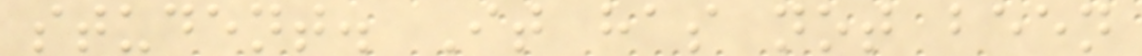student. It has not been
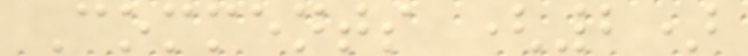Comments (2)
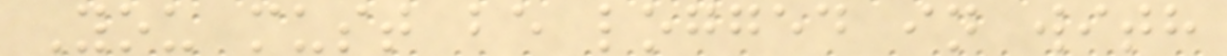You must be logged in with
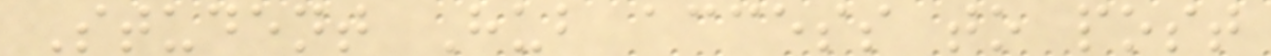Student Hub access to post
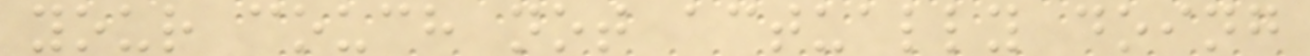your couch not actually doing
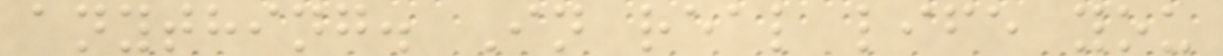anything. In real life you
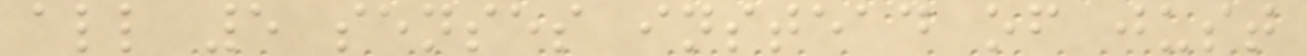all 5 senses instead of just
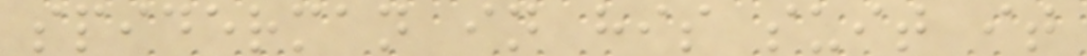spiderman in his suit it
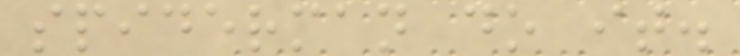spiderman do it.
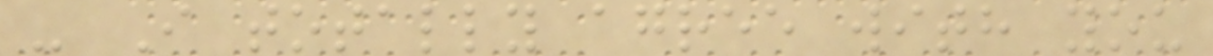- I totally agree with you
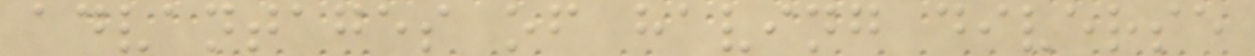advantages of having diverse
